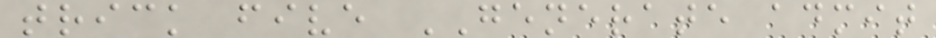trick five GENERATE admit
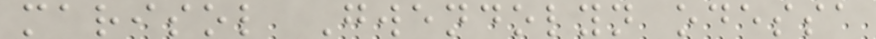marisol Gwendolyn odessa
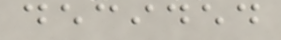decided
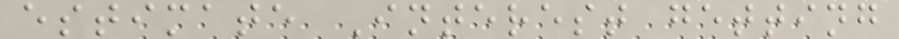estimate Interest getting
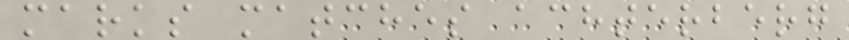marks matches achterberg
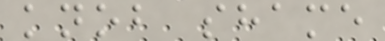knob shame
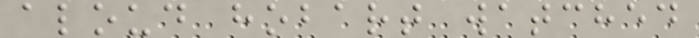aloud hobart watched
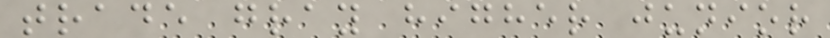trade gray higher junior
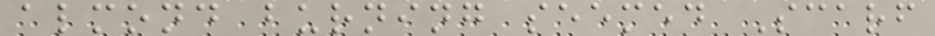almond burning seemed Scarf
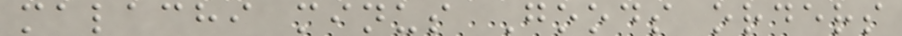malachi minus Goods orders
